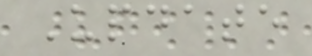Update
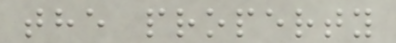the property
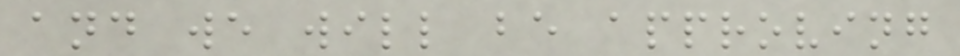and we will be approving
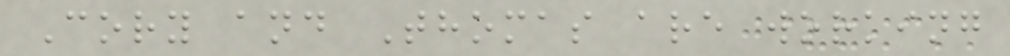Cory and Thomas are working
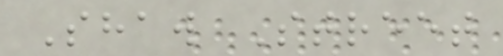Shaw Street
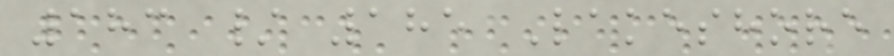183 / 185 Lakeshore
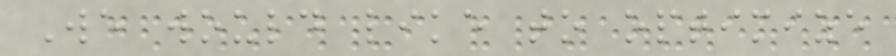We would like to optimize
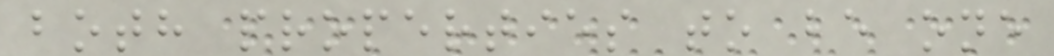both properties to be one
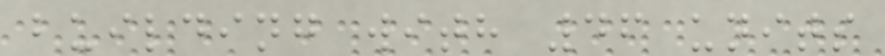building with 46 units
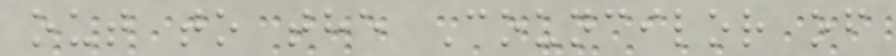out to the Councilor of
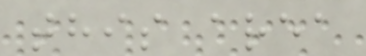this area
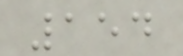154
